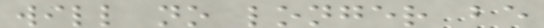will no longer be
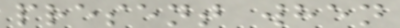present when
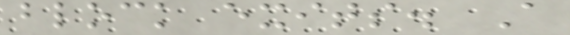block exits. A
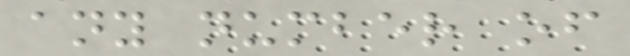any number of
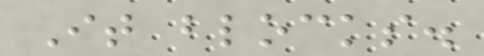It blocks.
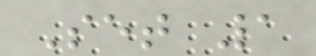Set 1
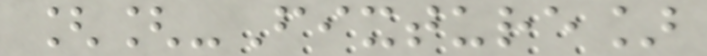[[-Fixture]
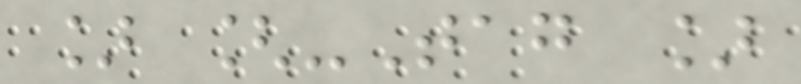] [-Tag ]
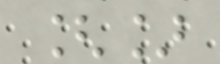[]
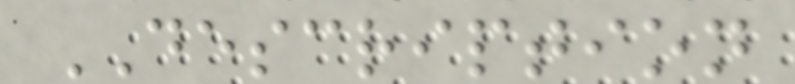DESCRIPTION
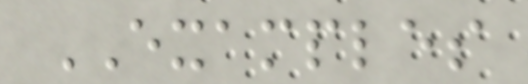EXAMPLES
